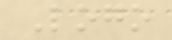Logo
